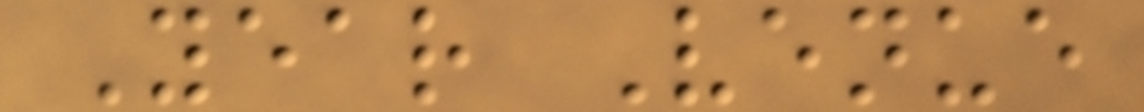Year Venue
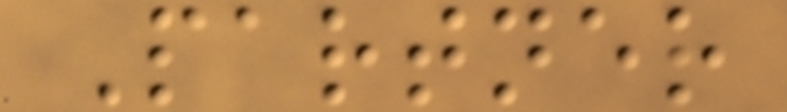Partner
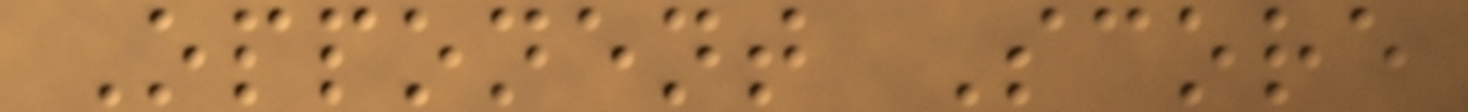Opponent Score
